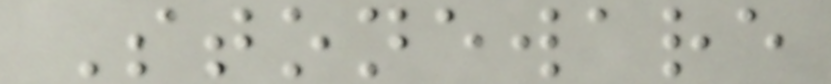Stoneware
